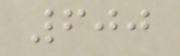600
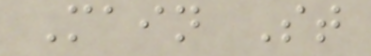Main St
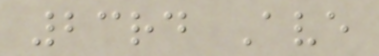23rd Ave
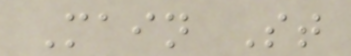Main St
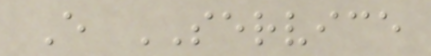E SERVICE
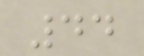44
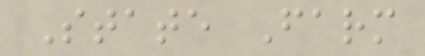State Farm
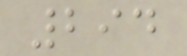294
